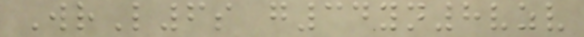WrL6s g34yn8vzv
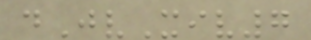dJvXiv7
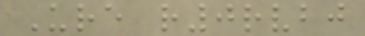Ure r0rvbj
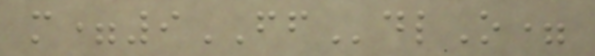m=9FFdlO=
